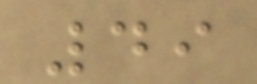49
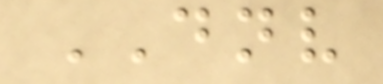DNV
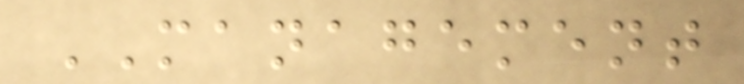MANAGEMENT
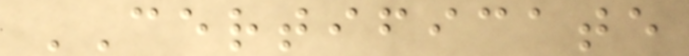CERTIFICATE
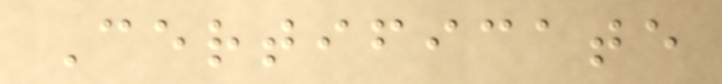Certificate
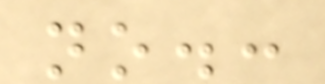no.:
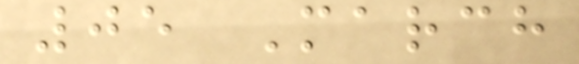05 March
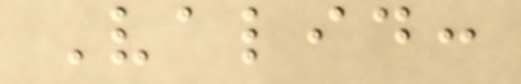Valid:
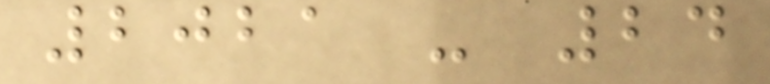2021 - 24
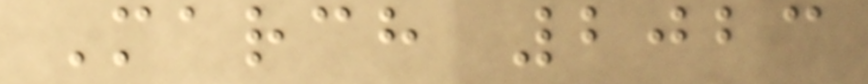March 2023
